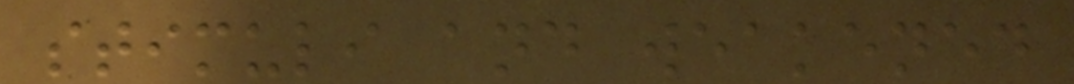stimuli and weakened
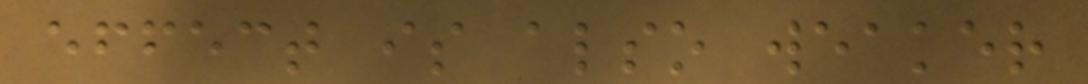effect is also weaker
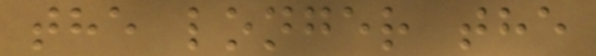the longer the
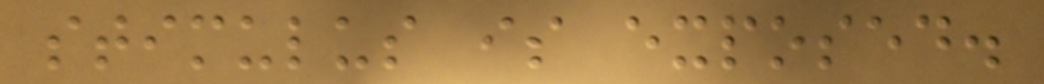stimulus is exposed.
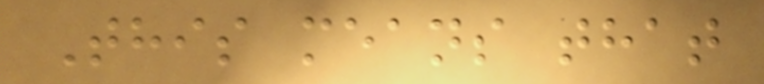This means that
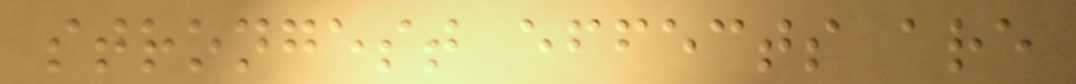strongest effects are
